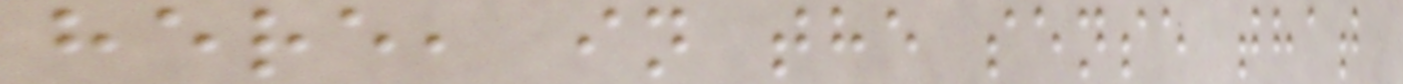here, in the sense that
